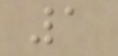1
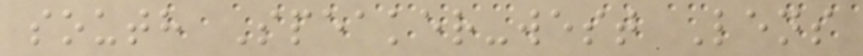south Speaker-west Lens
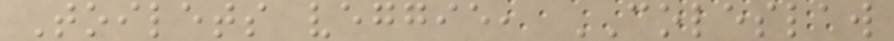Toilets veggie, COLESLAW
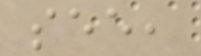see,
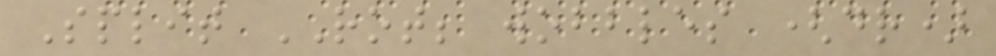Split ROT; wobbles (dr)
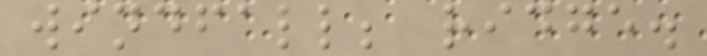windfall; ridge.
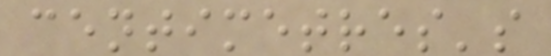centimetres's
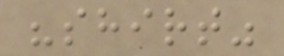"shirt"
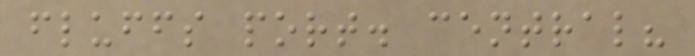fluffs port. central?
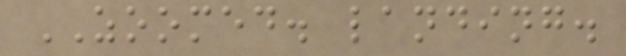ZOOMED. landing.
